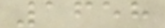1658
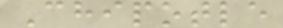Chipotle
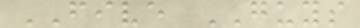FIVE GUYS
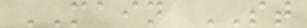MAIN ST
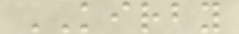KIRBY
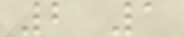2 1
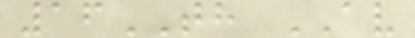16TH AV
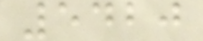5420
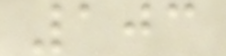103
